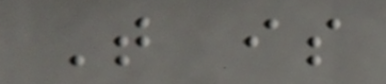That is
